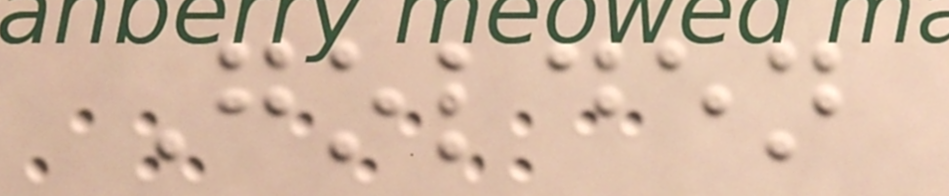Golden
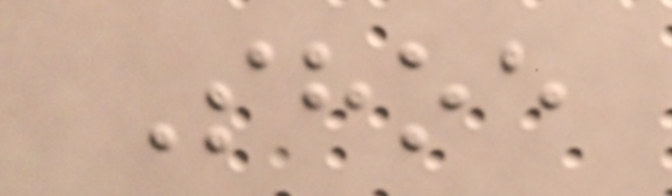Shoe
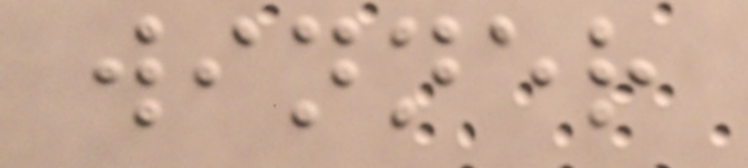winner
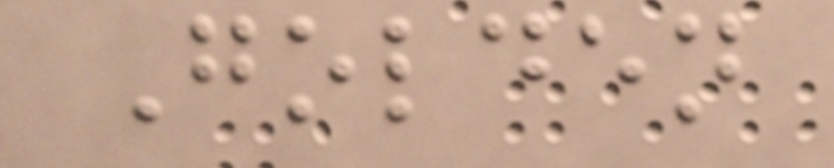Golden
